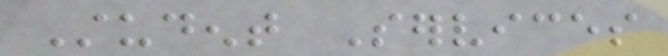Student Services
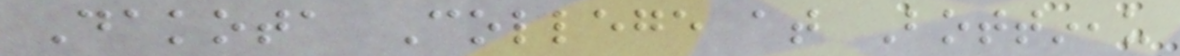Dakota College at Bottineau
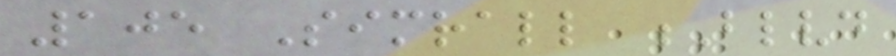105 Simrall Blvd
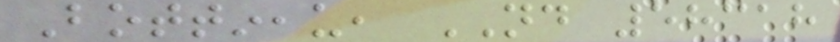Bottineau, ND 58318
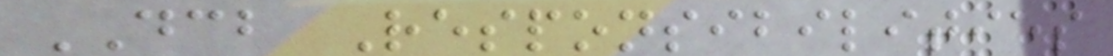DCB Responsibilities
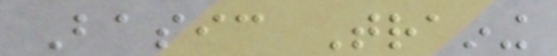Basic Training
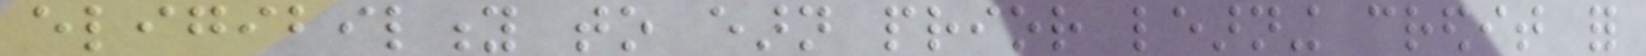eligibility to earn prior learning credit for
